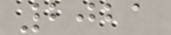2021
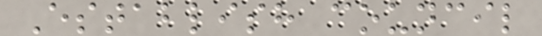Establish council
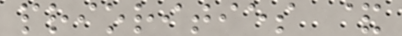priorities &
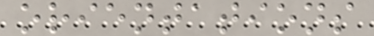orientations
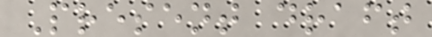Present draft
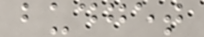budget
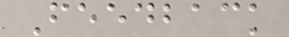Feedback
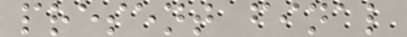present final
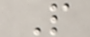P
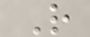R
